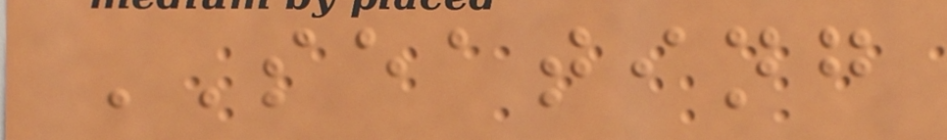SEATING
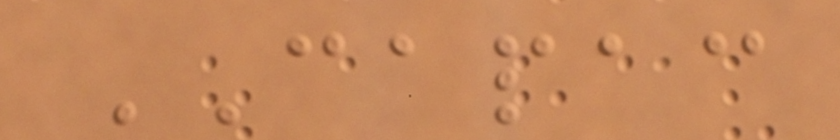CAPAC
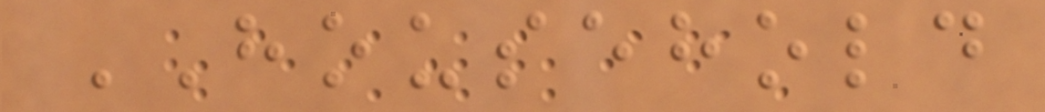HOUSEHOLD
